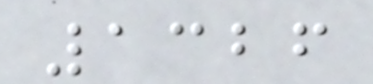1326
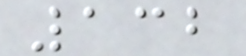132
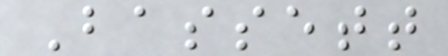Bassett
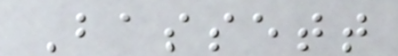Bassett
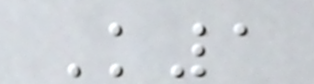K1
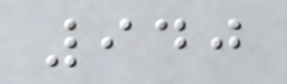940
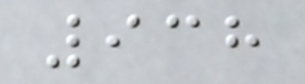938
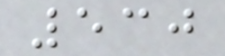530
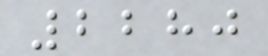2280
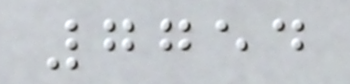7754
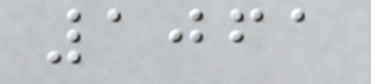1061
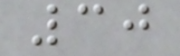30
